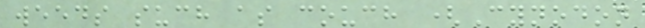weeds such as couch (Cynodon
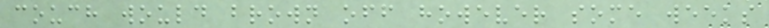couch would brown off however some weeks
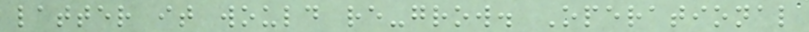latter it would re-grow. Operational
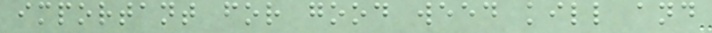important for good weed kill and
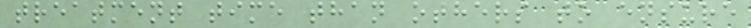treatment time than others to ensure
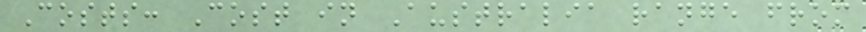Costs: Cost in Australia range from
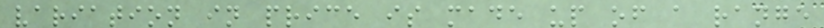variation in price is made up of a range
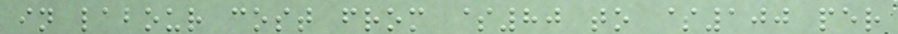in labour cost from $80 to $100 per
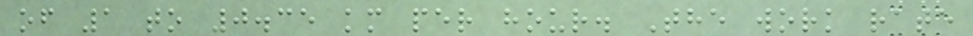of 1 to 0.35 km per hour. The work rate
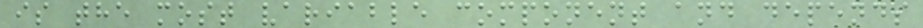is the most variable component and depends
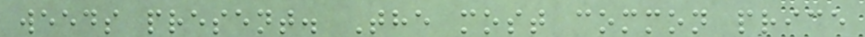weeds present. The most common price
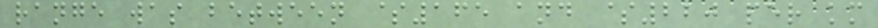range was between $165 and $220 per km
